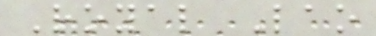Royal Lao
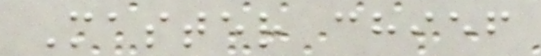Master chief
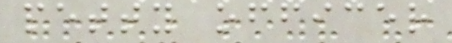petty officer
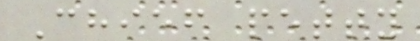Chief petty
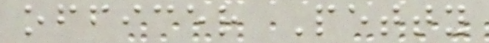officer Petty
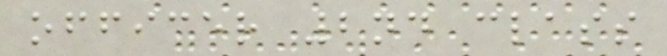officer 2nd class
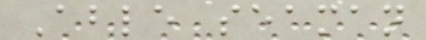Able seaman
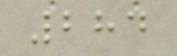284
